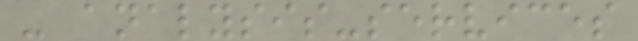- analysis-services
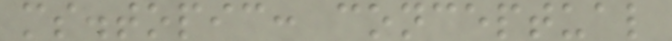ms.topic: conceptual
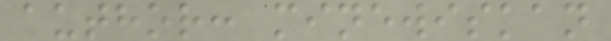author: minewiskan
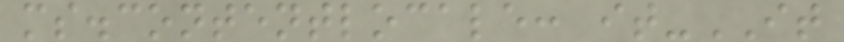ms.contentlocale: it-IT
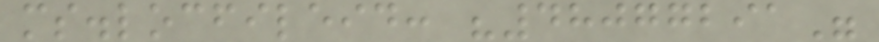ms.locfileid: "48077291"
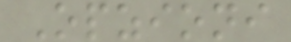Opzioni
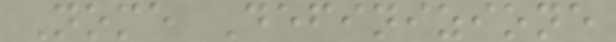Nome Definizione
